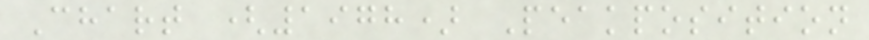Chart (1978) Peakposition
